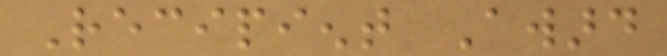Recipient Award
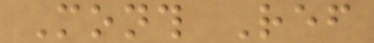Month Ref
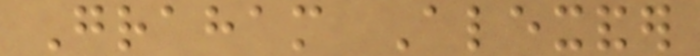Graham Alexander
